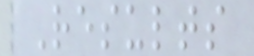Results
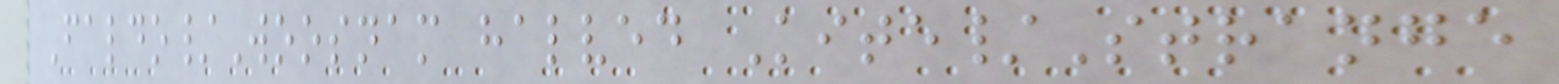Faldo/Woosnam halved Kite/Strange
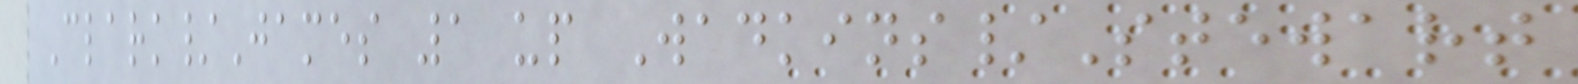Clark/James 1 up Wadkins/Stewart
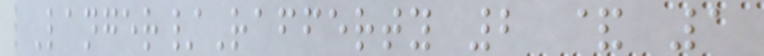Langer/Rafferty 2 & 1
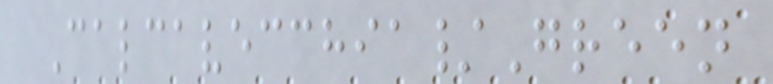Calcavecchia/Green
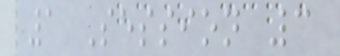1 Session 3
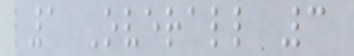1 Overall 3
